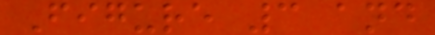Figure 3 and
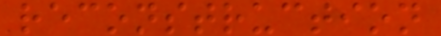reconstruction
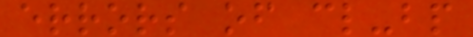errors of cl-bp
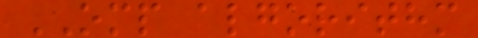OMP algorithm
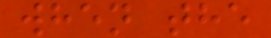when the
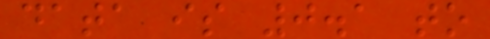data is 0.1 to
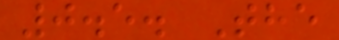0.5. The
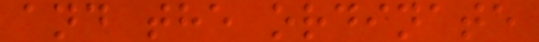and the ordinate
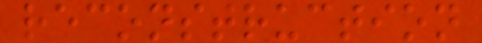reconstruction
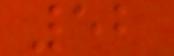52
